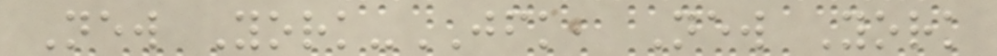New York-JFK, New York
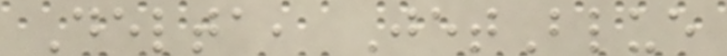Delta, JetBlue
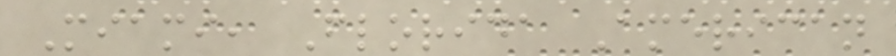Miami, Florida American
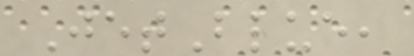JetBlue,
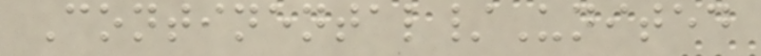Continental/United
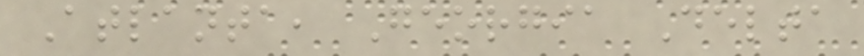Atlanta, Georgia Delta
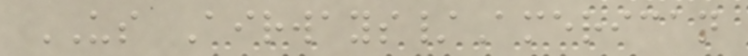US Airways/American
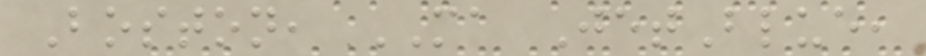Boston, MA JetBlue,
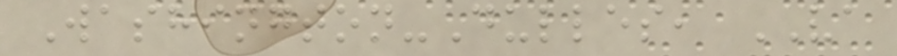Washington-Dulles, VA
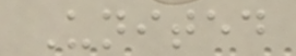United
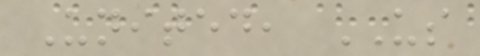United, US
